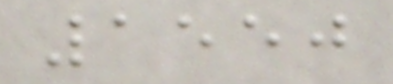1550
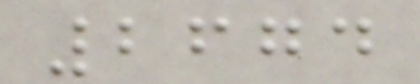2674
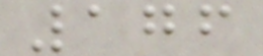176
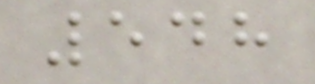548
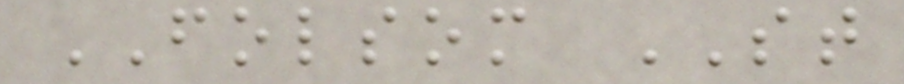FOLSOM ST
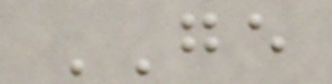GE
